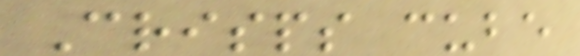Crisps cube
